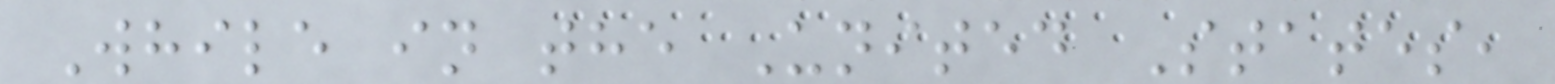While in the United States,
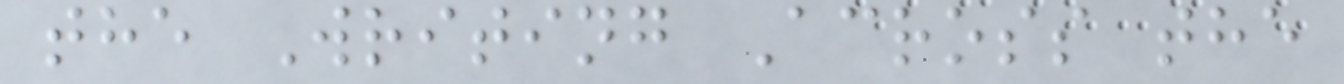the Writing Across the
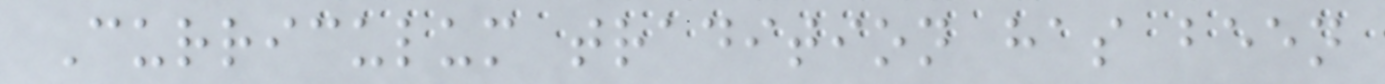Curriculum tradition has been
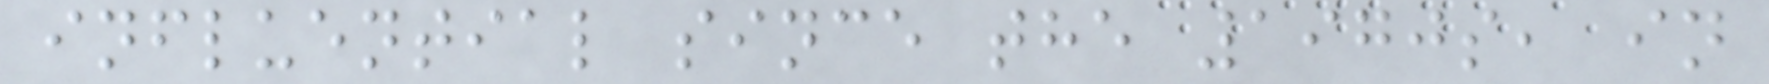influential since the 1970s, in
